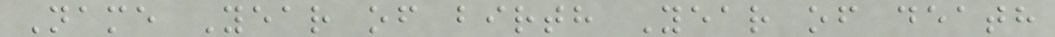Name Year of birth Year of death
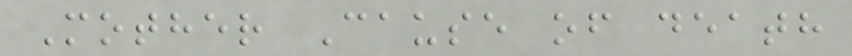Mother Cause of death
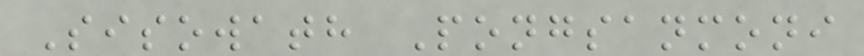Sisowath Pongsanmoni
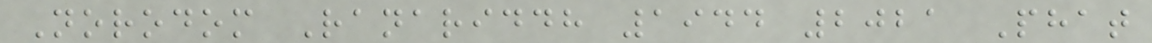Norodom Ranariddh 1944 2021 Phat
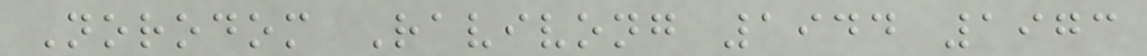Norodom Ravivong 1944 1973
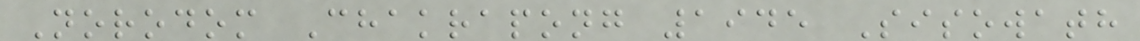Norodom Chakrapong 1945 Sisowath
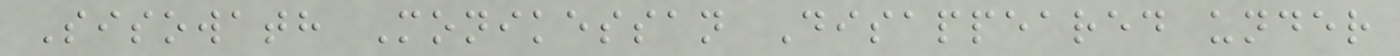Sisowath Monikessan Disappeared under
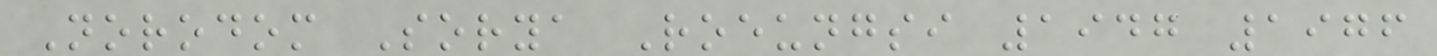Norodom Sorya Roeungsi 1947 1976
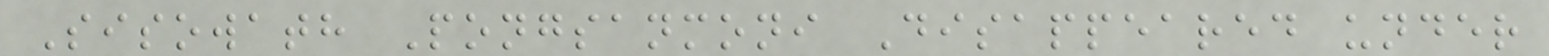Sisowath Pongsanmoni Disappeared under
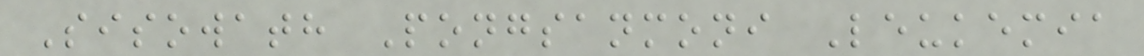Sisowath Pongsanmoni Leukemia
